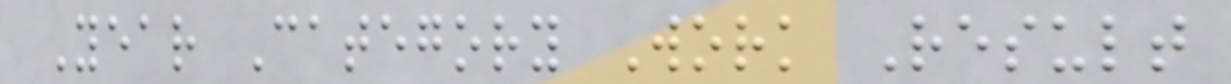Year Category Work Result
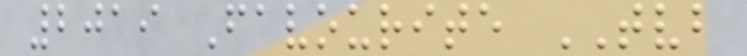2019 Favourite TVB
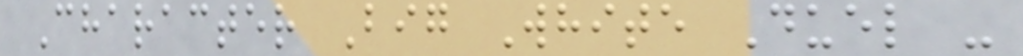Character Big White Duel -
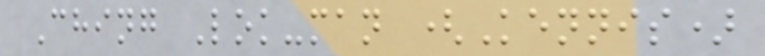Ching Lok-man (Kennis)
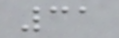31
